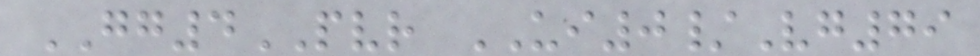GG4PVR UI0/Vg79
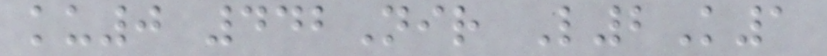ku0 442Nir L2K1
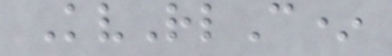KvRlC*
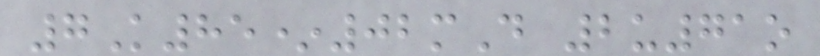7K85*02mD 2u71o
